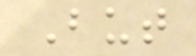But
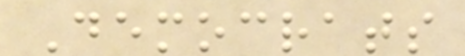Democrats
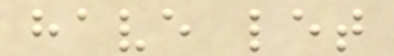have let
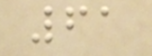61
